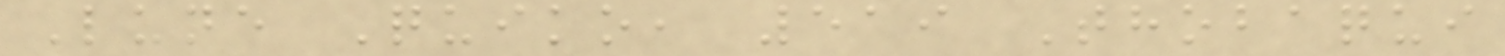Lune Quiko, 519 Thobaqui
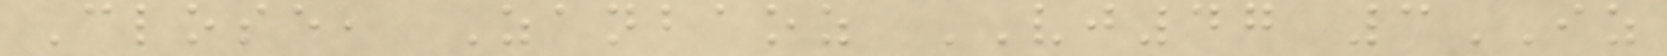Close, Zanbaoz VJ47 3IZ
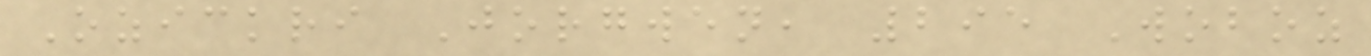Ozickri Jorgwen, 295 Woboz
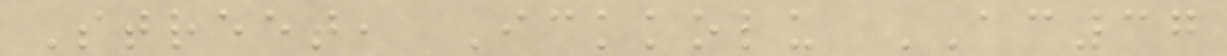Street, Ickkolu AC37
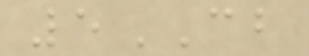5CB
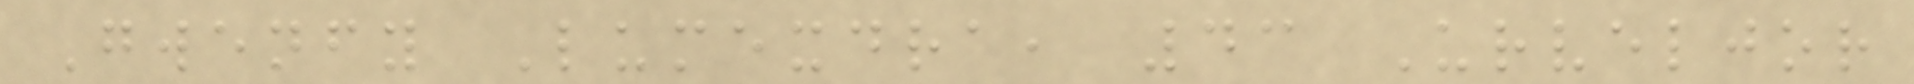Gwenfy Lumexdra, 43 Urveljor
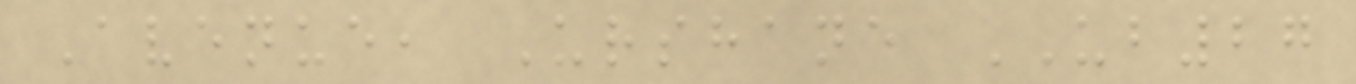Avenue, Urshane UB27
